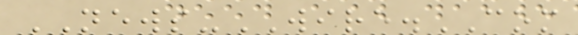NEWS-WIRE.COM
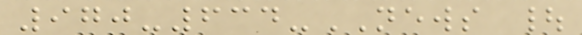970-634-NEWS |
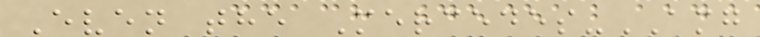Even the Mercedes-AMG
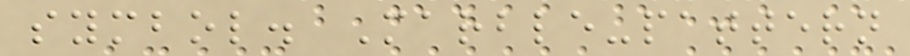symbol. Marble-pattern
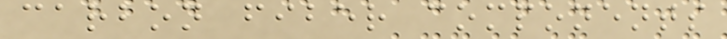carbon fiber components
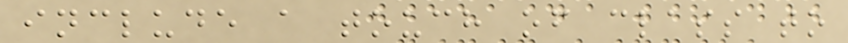include a touch of class to
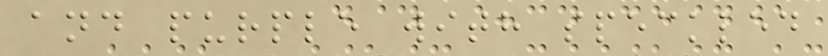and purple with speckled
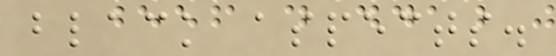black aspects.
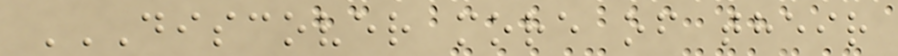DISCOVER MORE OF THEIR
